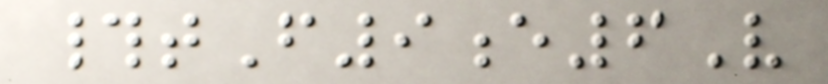#tF9e6V
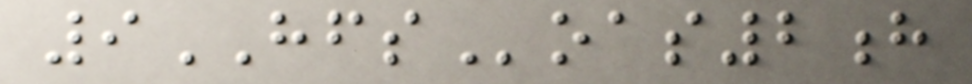9HFSoas2h
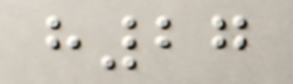h27
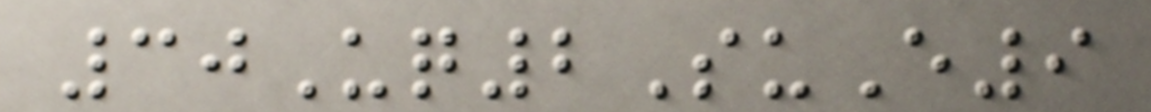30Uq2SuE9
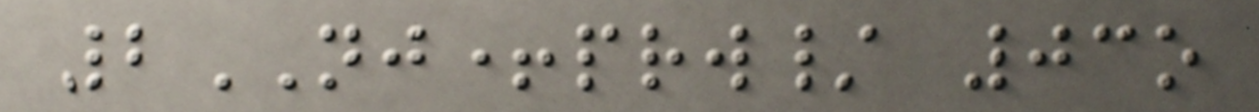2NJ+prw/ 03o
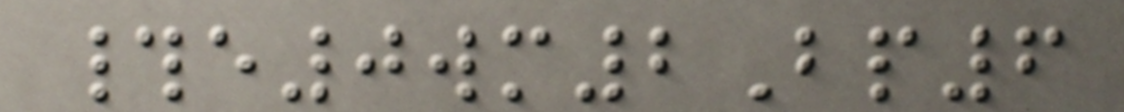#e0wm2Bp6
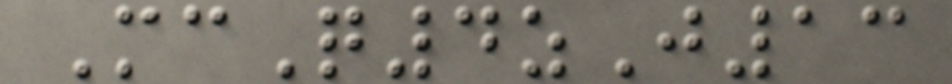McQ4zJ13
